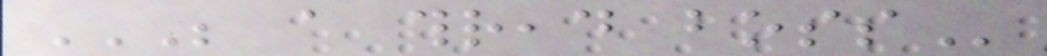BE A THREAD BOSS
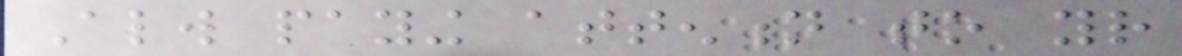Always paying attention to your
